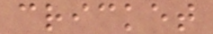cricket
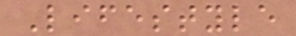Lifestyle
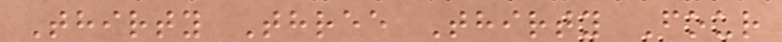Thirty Three Thirty Four
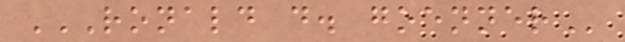RONALD D. GOENNER
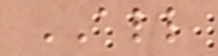ALL
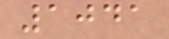1041
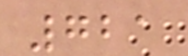721
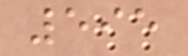595
